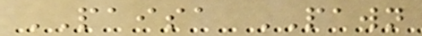PAISA PAWN
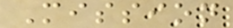Mission
